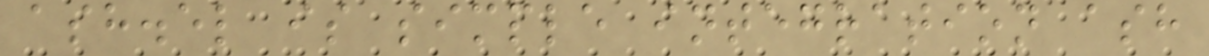ash.el is simple integration ash
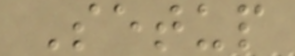Setup
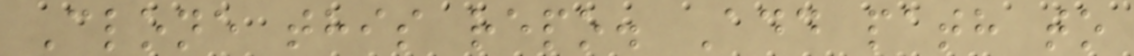Clone this repo. Add path to
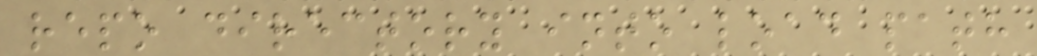repo directory into load path
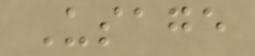Usage
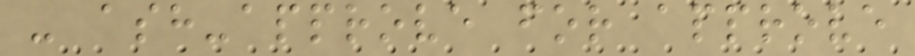- ash-approve for approve
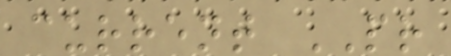current PR
